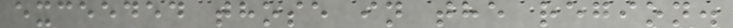exceeded those in the region.
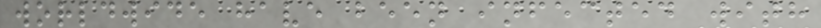worldwide have been infected with
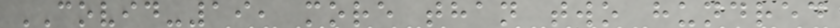COVID-19, more than two hundred
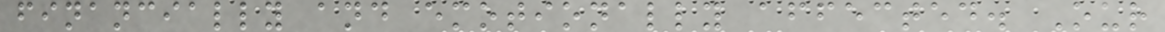financially and emotionally affected. Our
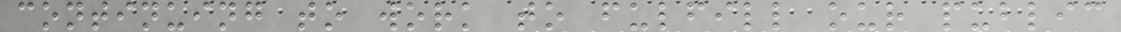continuing to work to fulfill our public
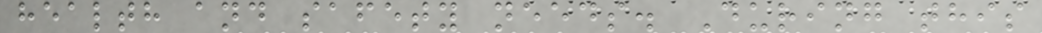health and safety needs. During this
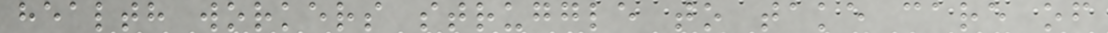health workers struggle to take care of
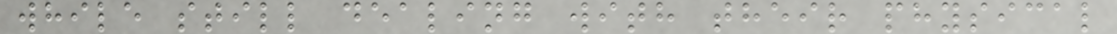while still dealing with their physical
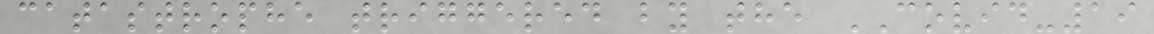catastrophe triggered by the COVID-19
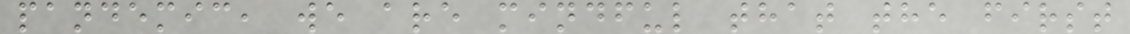pandemic, we are mindful that the first
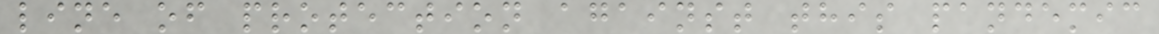line of protection against this pandemic
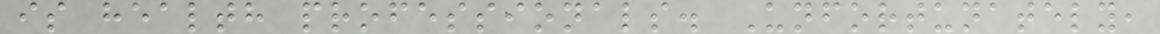is health professionals. Unfortunately,
